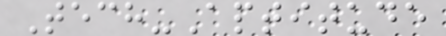Tech-Aptitude
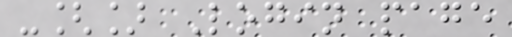-[] Login page
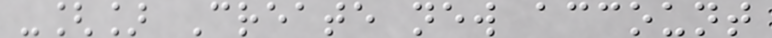-[] Create new account
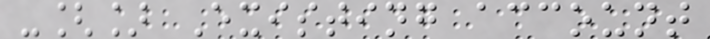-[] Existing account
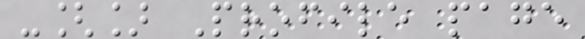-[] Profile page
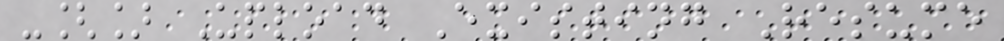-[] Upload Existing Resume
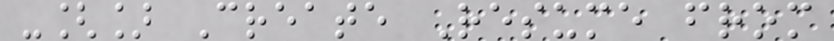-[] Create Resume from
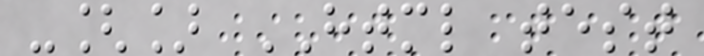-[] HTML test
